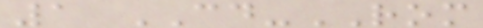1 CD-ROM
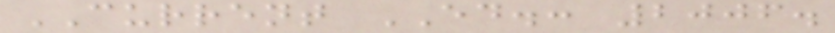CURRENT ED.: 2006.
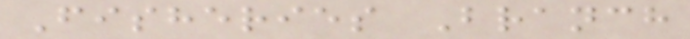Fisheries Branch
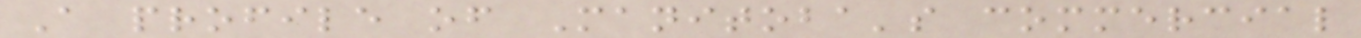A profile of Manitoba's commercial
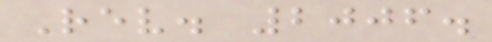Rev. 2006.
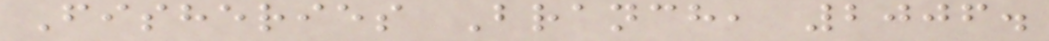Fisheries Branch, 2006.
